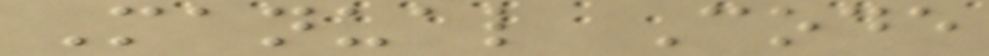Manual Code
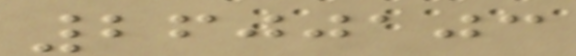2600103
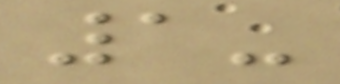1-
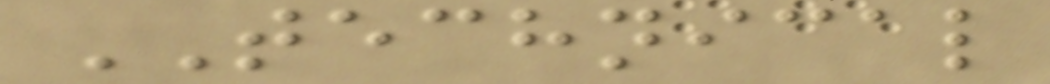TECHNICAL
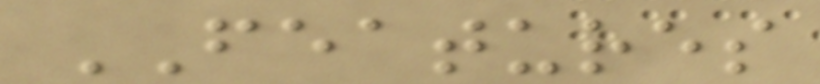FEATURES
